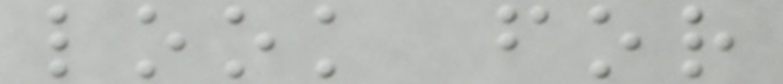look for
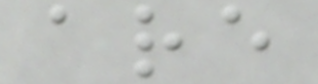are
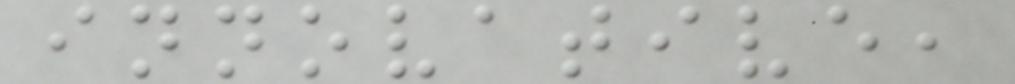innovative,
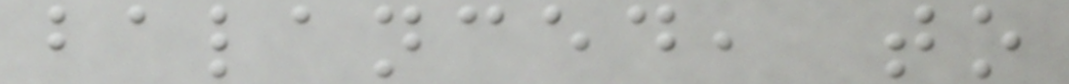balanced, to
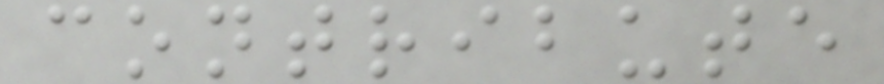contribute
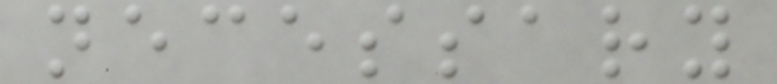necessary
